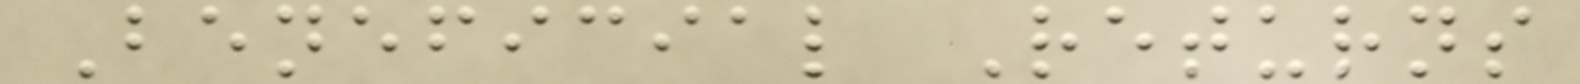Beneficial Returns
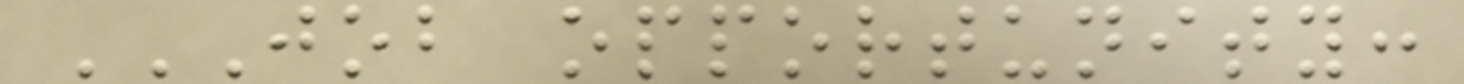JOB OPPORTUNITY:
